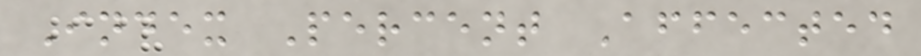Index Percent Affected
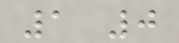1 0
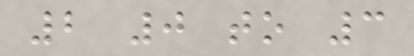2 0 to 3
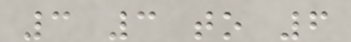3 3 to 6
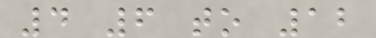4 6 to 12
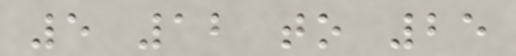5 12 to 25
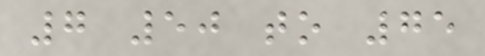7 50 to 75
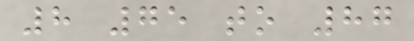8 75 to 87
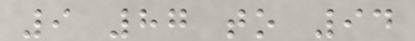9 87 to 94
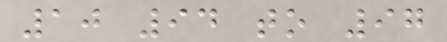10 94 to 97
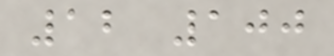12 100
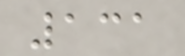131
